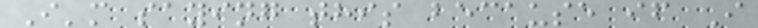I'm saying this because if I
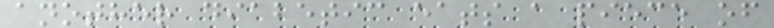another diabetic eats a piece of
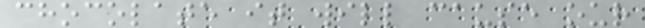chocolate it will cause our
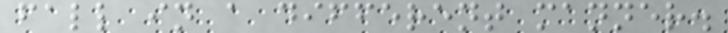fall in a different manner.
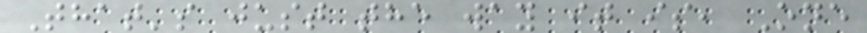That's just the way it is, One
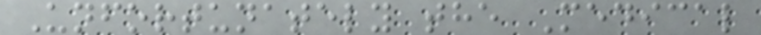Unfortunately the Medical
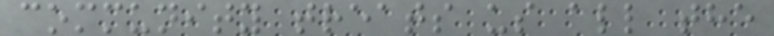community treats us all the
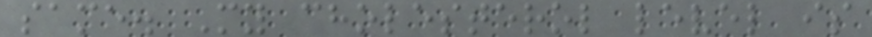same. My cholesterol level is
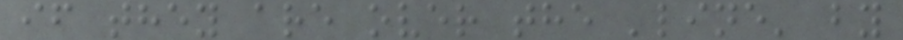if they are over the 'line' by
